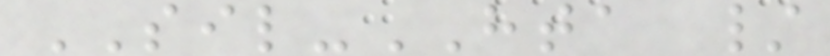SIL-HTA /
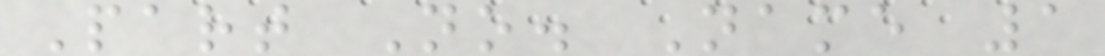Part No. Name 1
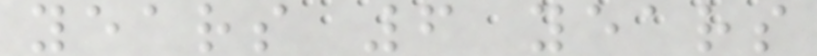years 6 years
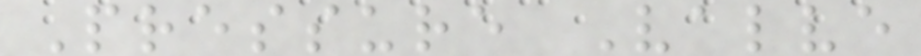Pressure Valve
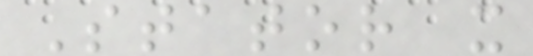Stator x
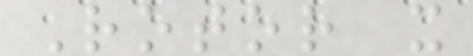Rotor x
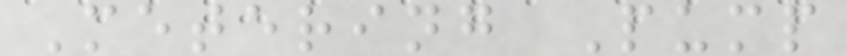Metering Pump
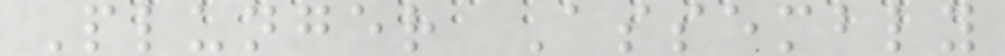Plunger Assembly
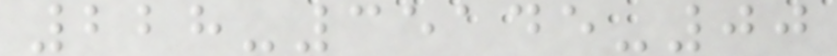228-35145-00
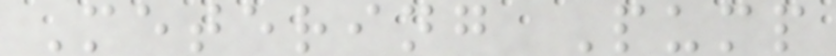Metering Pump
